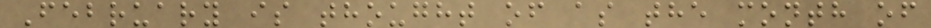February is thought of as the month of
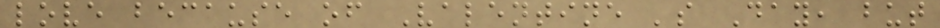love because of Valentine 's Day, but
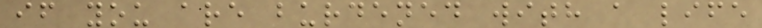if you are burdened with a life
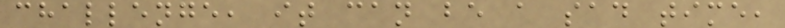challenge, it can be a sad time,
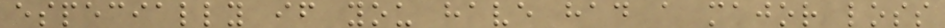especially if you have had a major loss
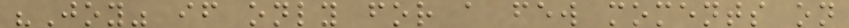"Joy" if only for a few moments on
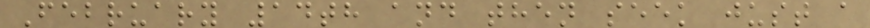February 14th and then seek just a
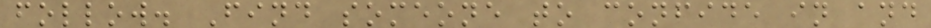follow. Find someone to confide in and
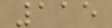115
